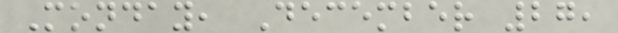Monday, December 27,
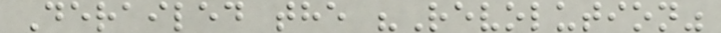Derailed the "Revolution"
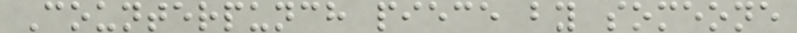Counterpunch piece by someone
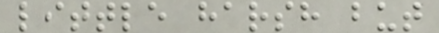little harsh but
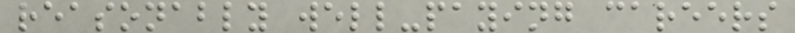reasonably well-paying careers
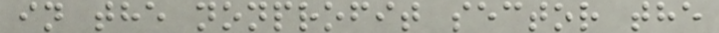in the nonprofit sector the
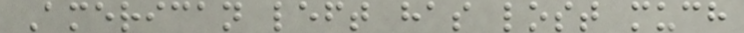American left has lost much
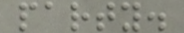party.
